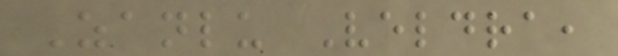Zanlu Veldra,
